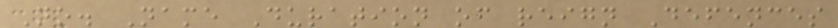No. Name Duration of reign Defences
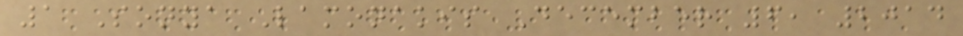1 Sonya Lamonakis December 6, 2014
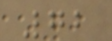72
